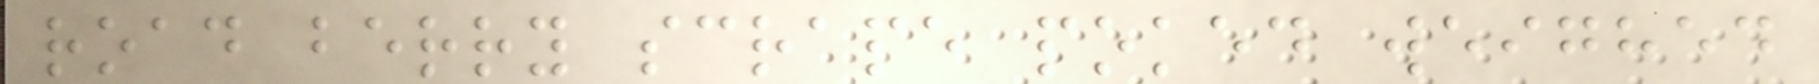road berry scrape poked weighed
